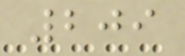209
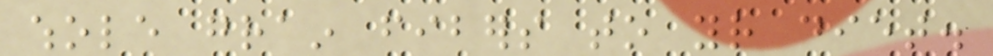whole grain fibers to your diet.
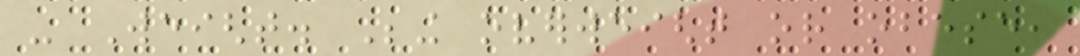- Weight. Being overweight or obese,
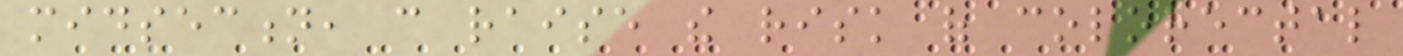midsection, can raise the risk of colorectal
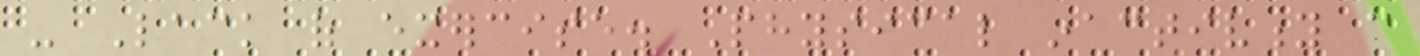- Lack of exercise. Physical inactivity can
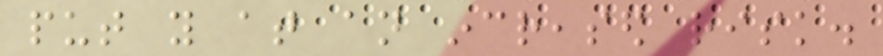put you at an increased risk.
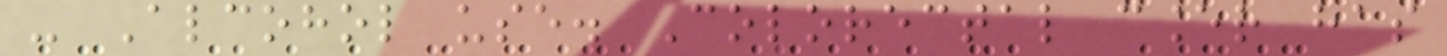- Alcohol use. Colorectal cancer has
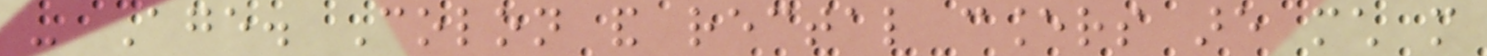- Age. Colon and rectal cancers are much more
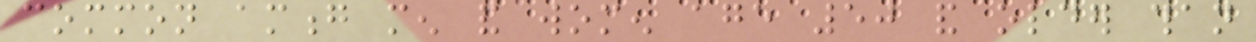common among men and women age 50 and older than
